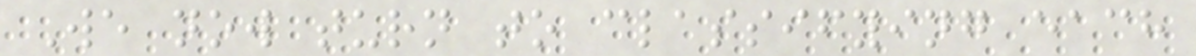We now turn to classifying each
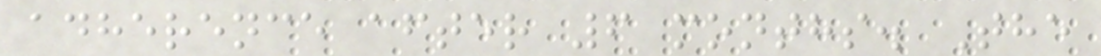adherence after 6 months. The
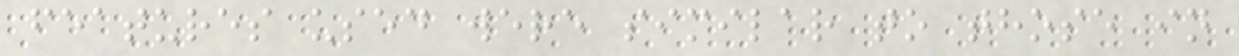features used were similar to those in
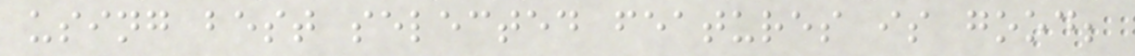using best selected features is good;
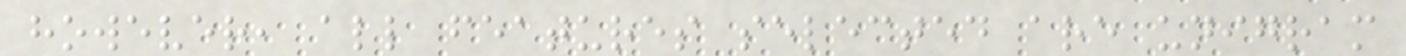however, all features selected are unigram
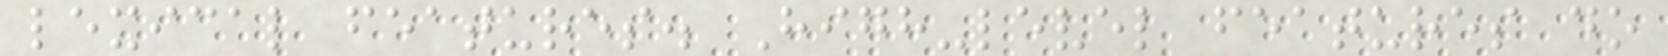lexical features. High-level features do
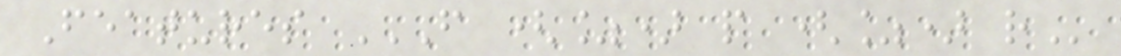Features F (%) P (%) R
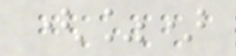(%)
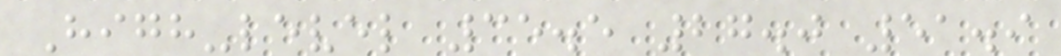High-level 35.5 27.0 51.9
